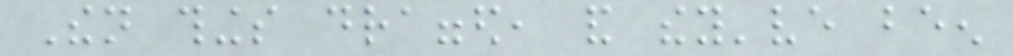Then things dragged, and they've been
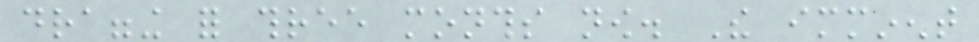dragging for three months now. The imminent
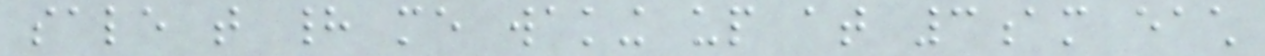sale that had me waking up at 3am each
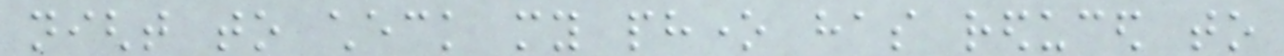night to check my phone has reduced to
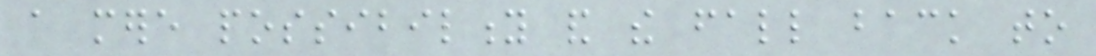a mere possibility and the fall back to
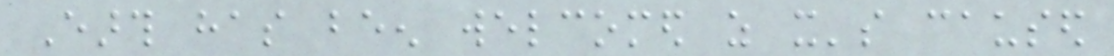Earth has been welcomed as it's caused
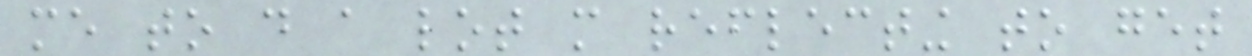me to do a lot more reflecting to get
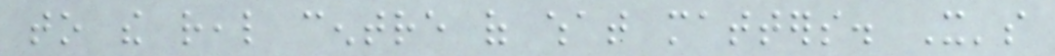to the real centre of what matters. It's
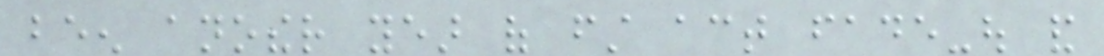been another year of first act fade-out and
